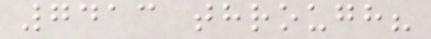7413 through?
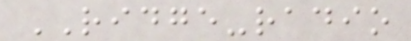RIDGE-radio
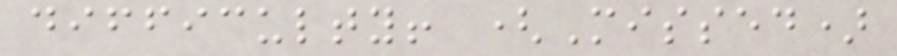difficulty! (Missed)
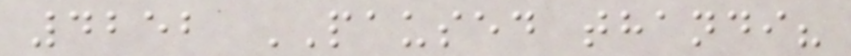4252 PAUSED thandi?
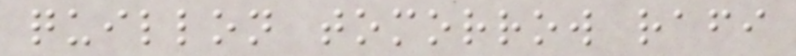quillon tomorrow rafi
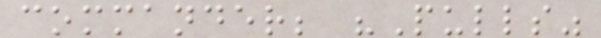commander; "Pulls"
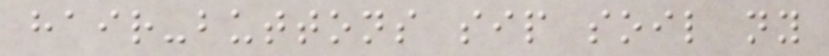hair-buttons sip soil ny
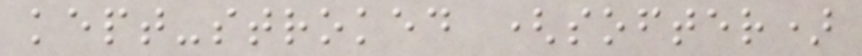kept-stroked (softer)
